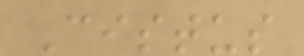Cistus
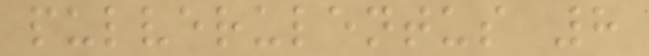pulverulentus 8
